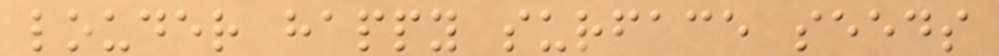louder happy surface seeds
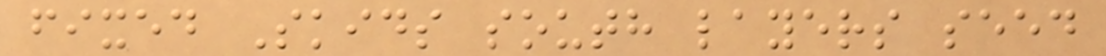fixed Skids south layers seed
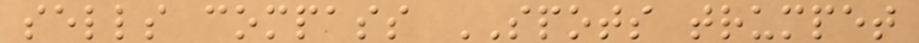sells compass SPOTS trumpet
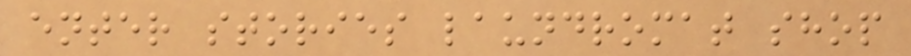enter stories laundromat shop
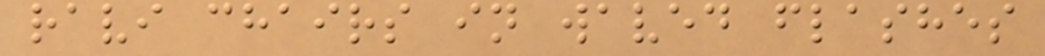ravi chairs in waved flashes
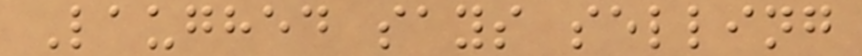Laughed says selling
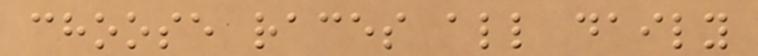choose races all daily
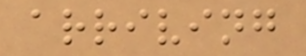arriving
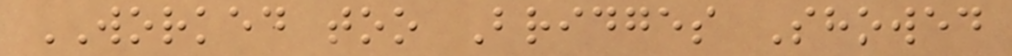WORKED too Bridges Showed
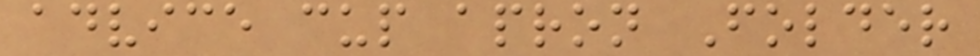advice cup apron Folder
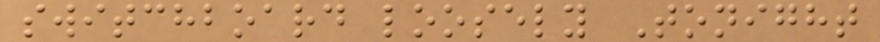switchboard loosely Tonight
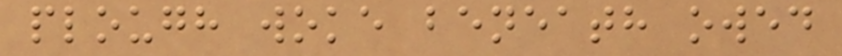plough woke beneath owed
